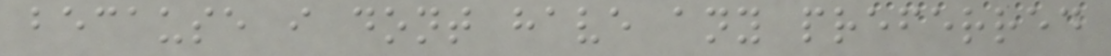because i dont have any preferred
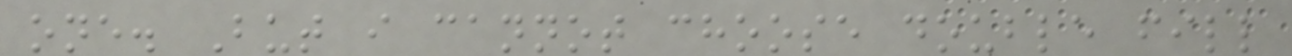one. But i cannot choose double fill
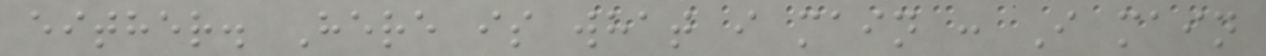either. Here is what i main : I main
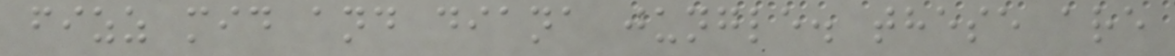fizz mid and diana jungle. these are
